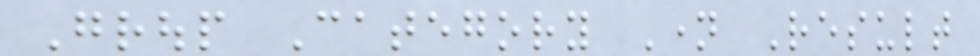Group Category Name Result
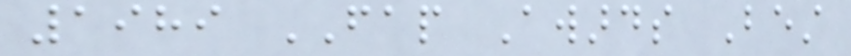1989 FAP Awards Best
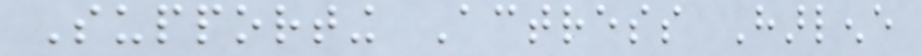Supporting Actress Harlene
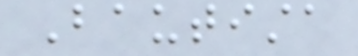Bautista
